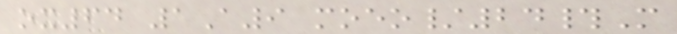ox64 1A9 moeo/24#M
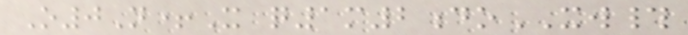O0N+X q1m2doXW#
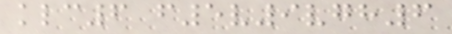klc6 f5v9vgh6
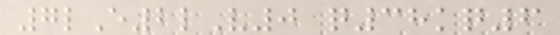7lE2lV0 q38kq6
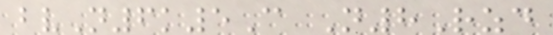bvN6k5C N8Rzd
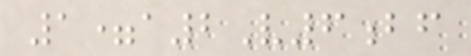1=a2V6bf
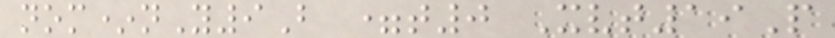nom*nY9B =t0 Xvt19P
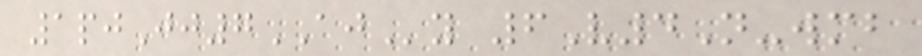1pjJj7AJy 6V4N-wmb
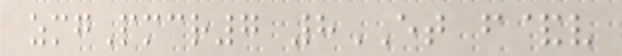zmgPmcr7 8ET f&v
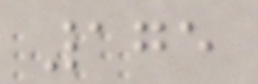175
